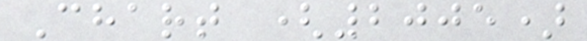Chart (2005)
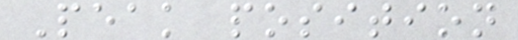Peak position
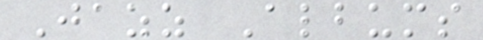Jazz Albums
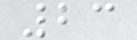23
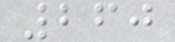260
